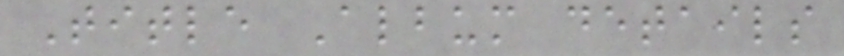Title Album details
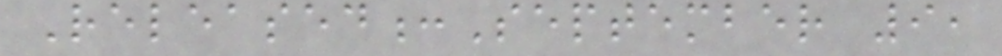Released:September 9,
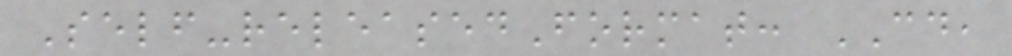Self-releasedFormat: CD,
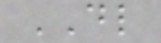DL
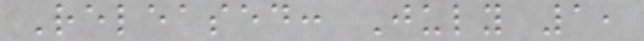Released: July 1,
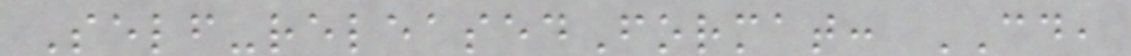Self-releasedFormat: CD,
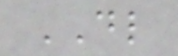DL
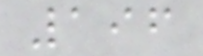196
